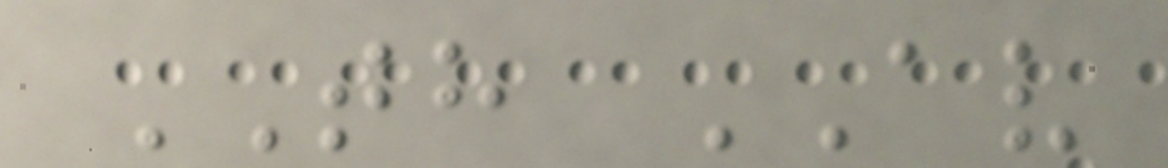TH AV
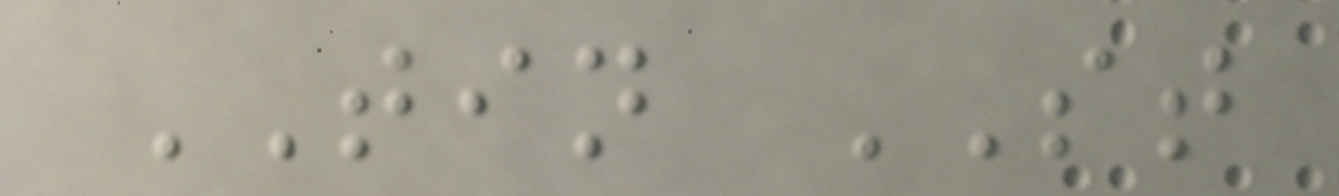TIN ST
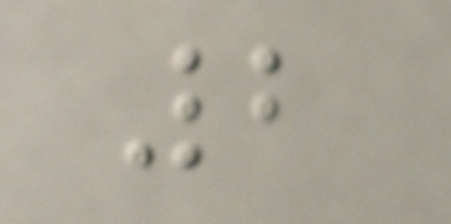2
